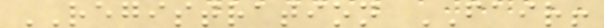REGISTRATION FAIR!
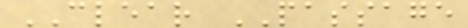CLEAR PASSAGE
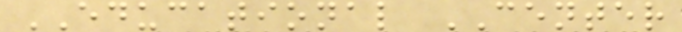EDUCATIONAL CENTER
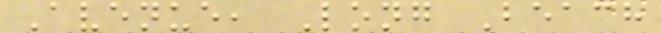Avenue, Long Beach
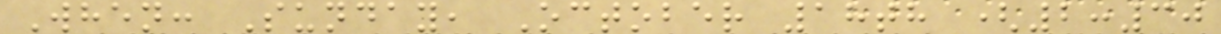When: Sunday, October 18th (2:30
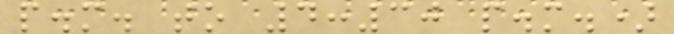p.m. to 4:30 p.m.)
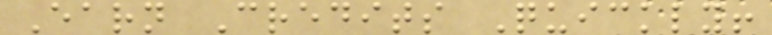Earn Credits Quickly!
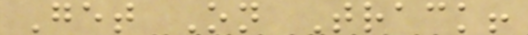Get On Track!
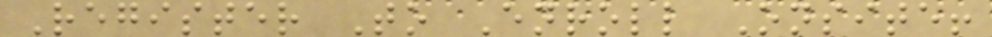Register To Enroll Onsite!
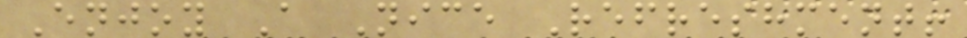Enjoy A Nice Refreshment!
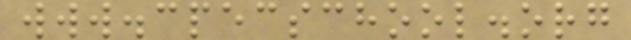www.cpecschool.org
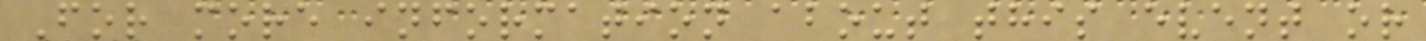For more information about this event or
